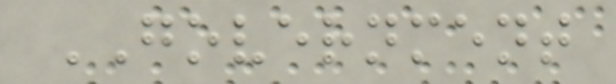GOVERNMENT
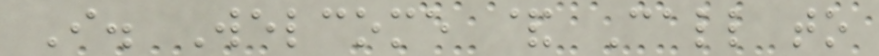I. Welcome & Call to
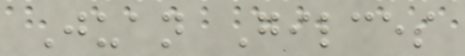Juan Gilces
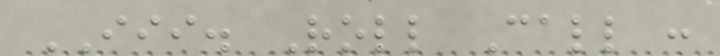III. Roll Call :
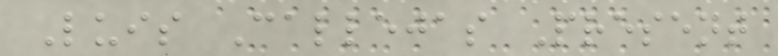Luis Callejas Present
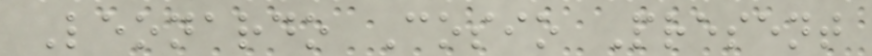Leonardo Cosio Present
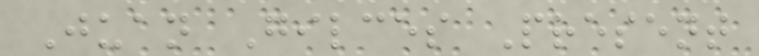Juan Gilces Present
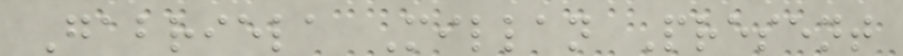Gabriela Millan Present
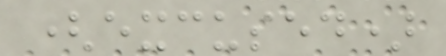(excused)
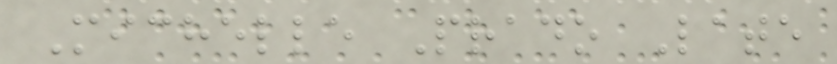Michelle Prado Late
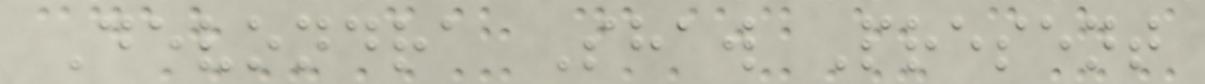Devondra Shaw Present
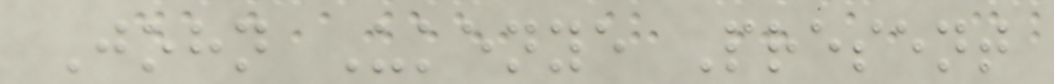John Ukenye Present
